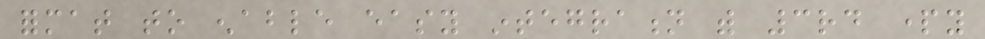format to enable easy integration with 3rd party
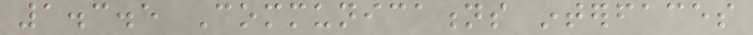1.3.5 Communications interfaces
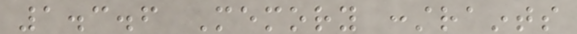1.3.6 Memory constraints
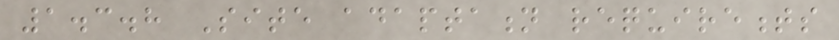1.3.8 Site adaptation requirements
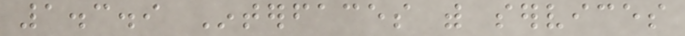1.3.9 Interfaces with services
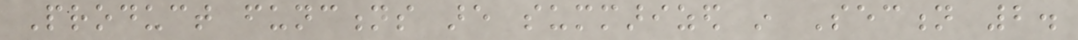Product functions are summarized in Section 2.
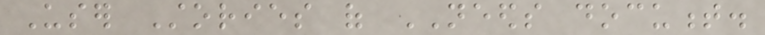User Stories of NEEDS document.
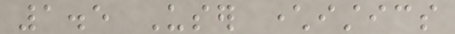1.5 User characteristics
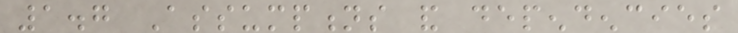1.7 Assumptions and dependencies
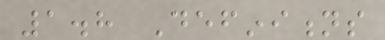1.8 Definitions
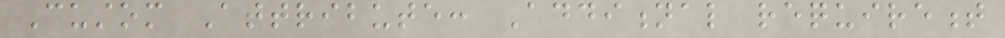Custom Attribute: Additional requirement
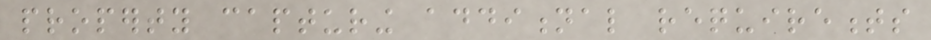property capturing additional requirements
